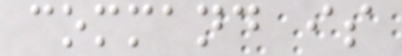command is
